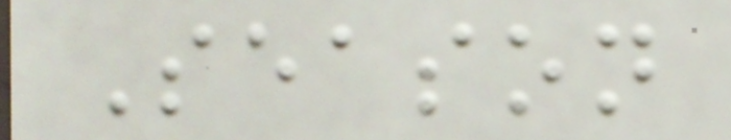Season
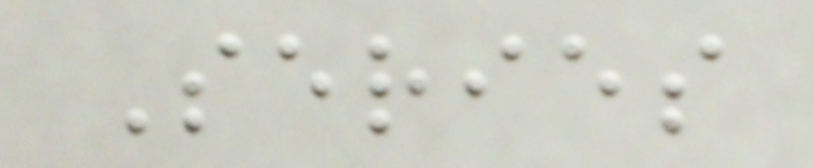Series
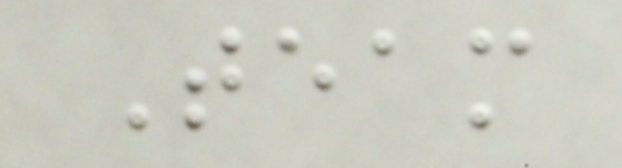Team
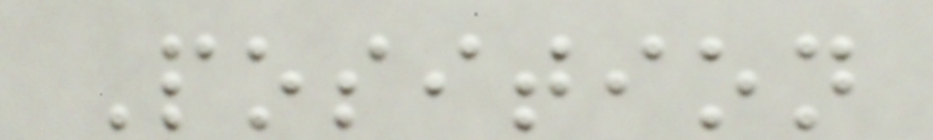Position
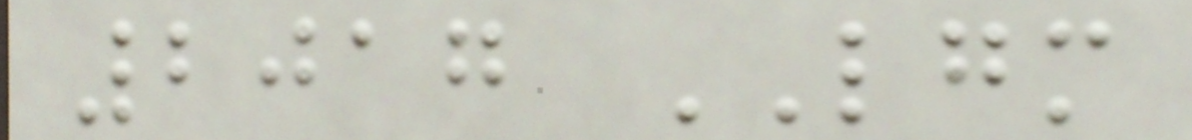2017 LGM
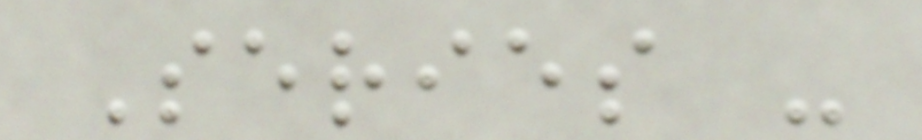Series -
